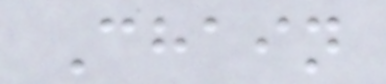Chain
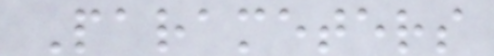Parameters
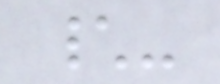\-
